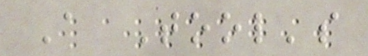A Tool's
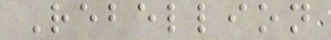Rebellion
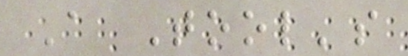A Tool's
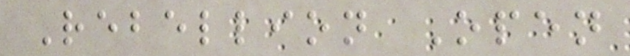Rebellion Open
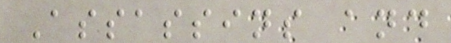Assassins and
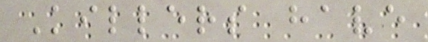Killers have
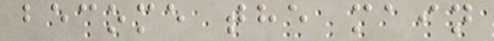become the main
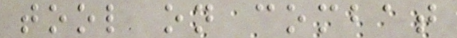tool on combat
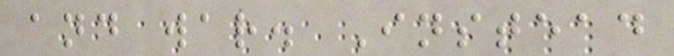and war. Instead
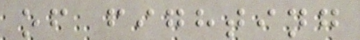of fighting
